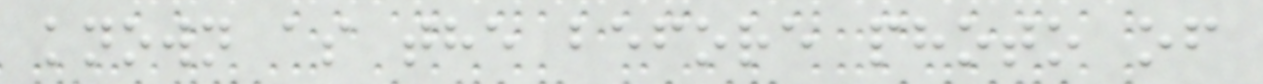known as the before photo of
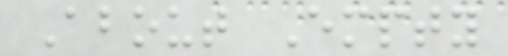About Empty
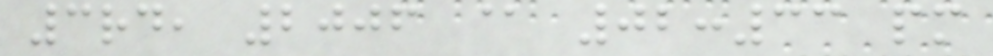3rd, 2006 @ 02:33 pm
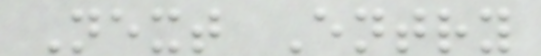Next Entry
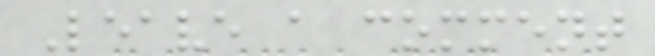Leave a comment
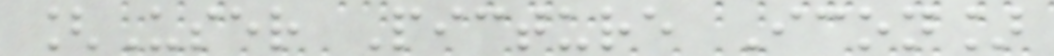[User Picture Icon]
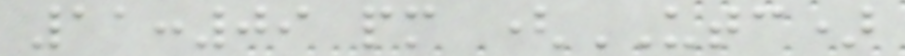11:09 pm (UTC)
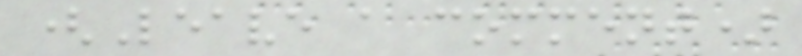(Leave a comment)
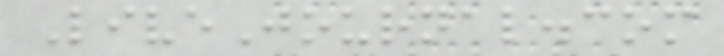LiveJournal.com
